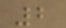2
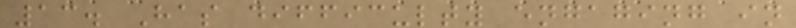13. Has difficulty engaging in
